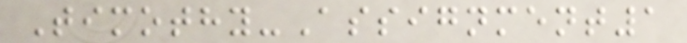Timothy-Assignment1
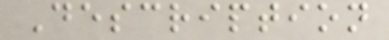Description
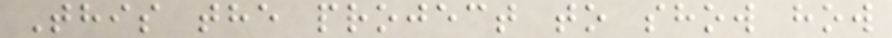This the project to show how
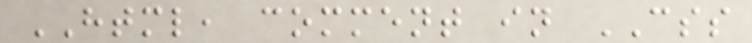HTML, comment in CSS
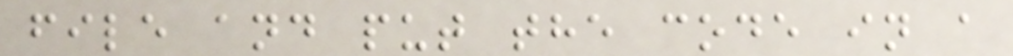file and put the code in a
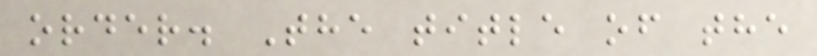order. The title of the
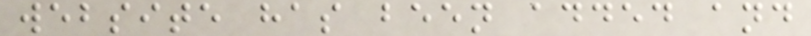website has been added and
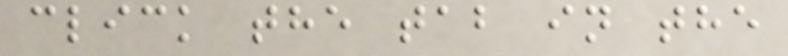click the tab in the
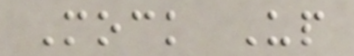Mock Up
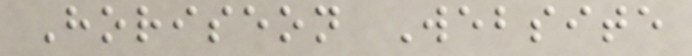Horiseon Website
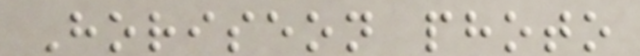Horiseon photo
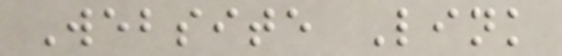Website Link
